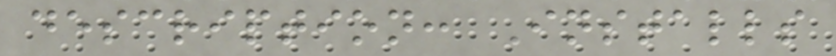description: Installs
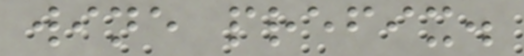wine prefix.
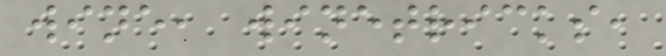wine, winetricks,
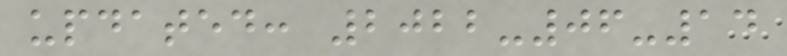updated: 2022-06-14
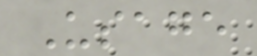Usage
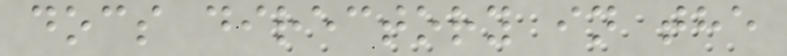docs directory in the
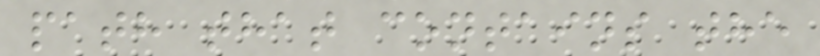path that contains the
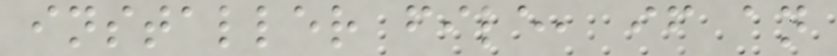installer file, if an
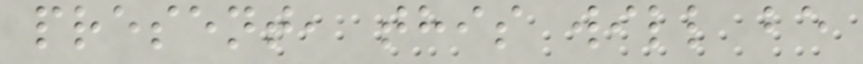present, this will be
